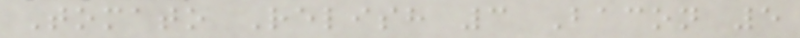Tomato Relish 3 Bacon 5
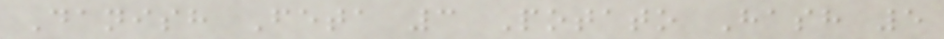Danish Feta 3 Potato Hash 5
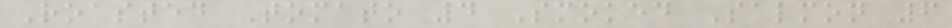Roasted Tomato 4 Smoked Salmon 6
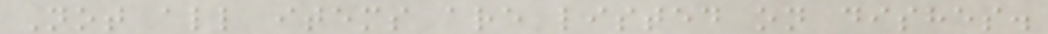Not all items are listed on dishes.
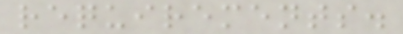requirements.
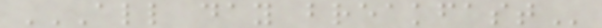ALL DAY BREAKFAST
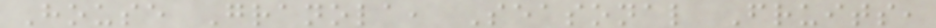House Granola, Seasonal Fruits,
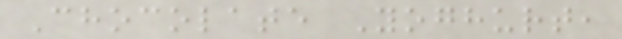Chocolate Yoghurt,
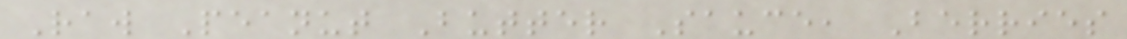Raw Peanut Butter Sauce, Berries
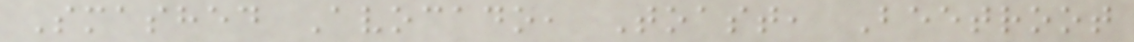Smashed Avocado, Toast, Beetroot
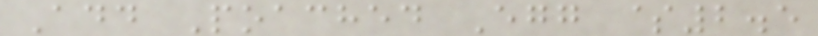Add Poached Egg $2.5
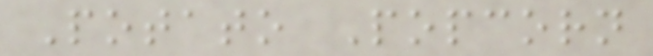Potato Popcorn
